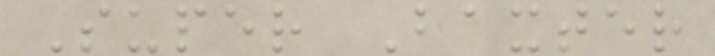Super Baxter
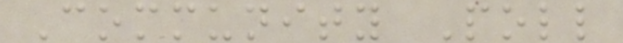Community Poll
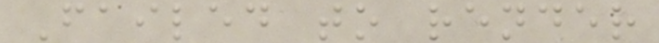Failed to render
